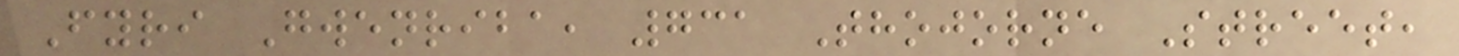Fyri Gwenriba, 731 Thojorne Street,
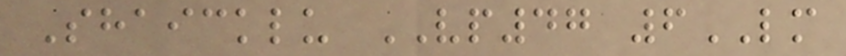Shaicklu VP47 6LM
